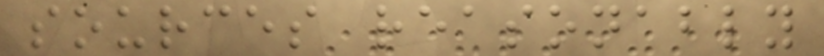sources reasonably
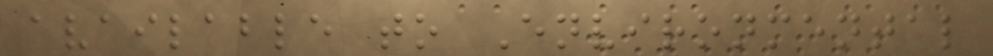available to Environmental
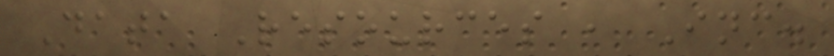Data Resources , Inc.
